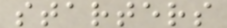starters
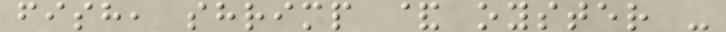fish, shrimp & oyster -
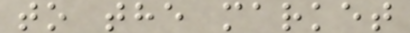to the market
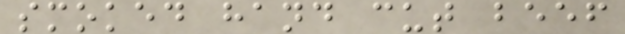smoked hand cut beef
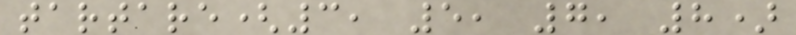tartare(3, 5, 7, 8)
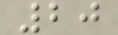20
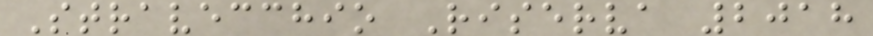Stravecchio Riserva 2018
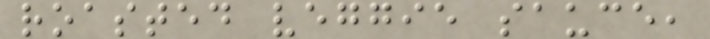roasted veggie sauce,
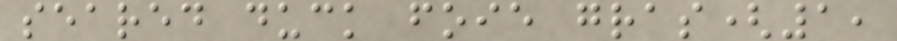seared duck foie gras(1,
